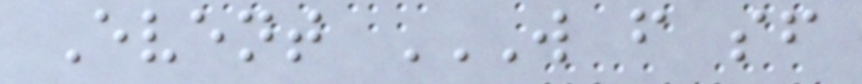Event W F SF
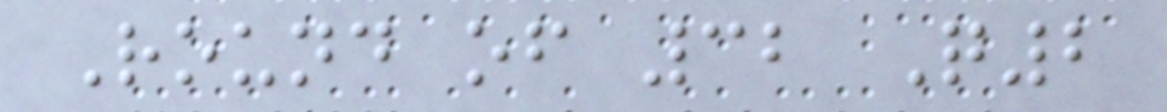Round of 32 Q2
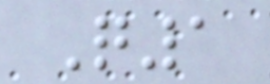Q1
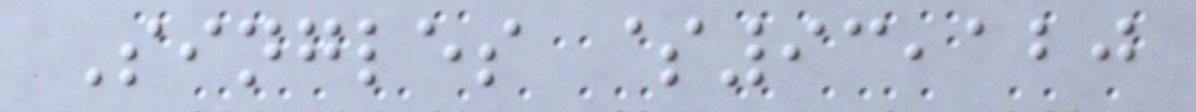Singles $93,120
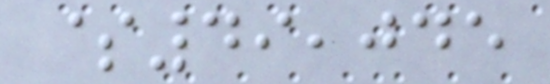$49,045
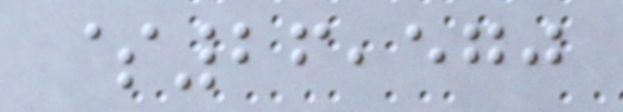$26,570
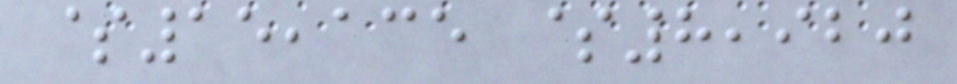$15,135 $8,920
